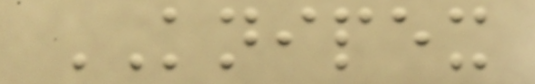KNIPEX
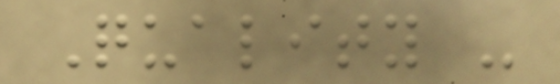Quality -
